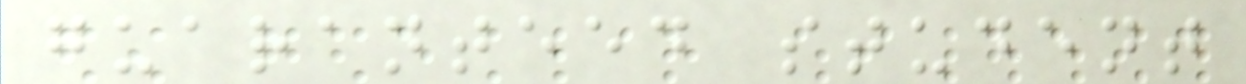guaranteed student
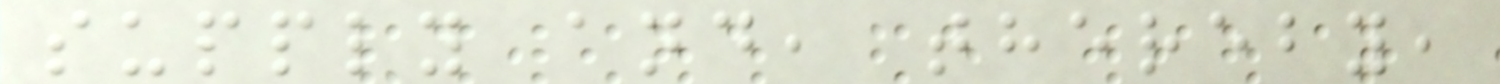supply and, thereby,
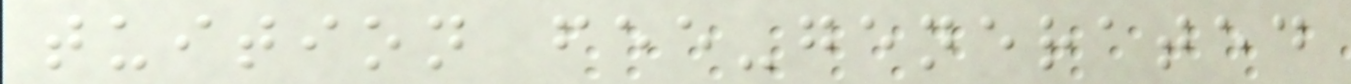tuition fee-generated
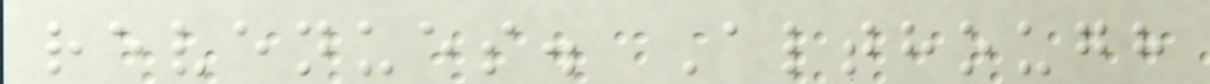revenues. Although
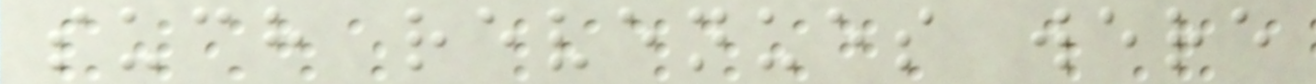such revenues were
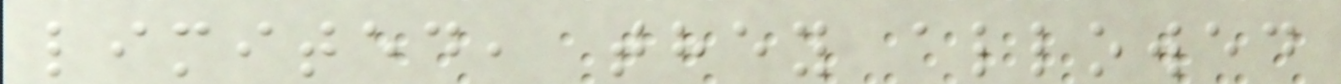limited, they allowed
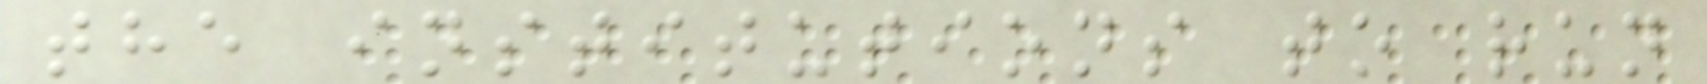the institutions to run
